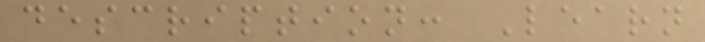description: Learn
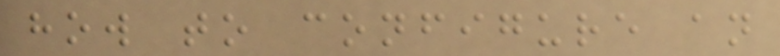how to configure an
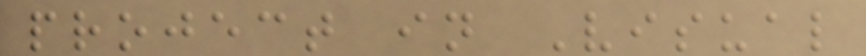project in Visual
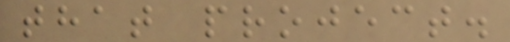that project.
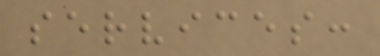services:
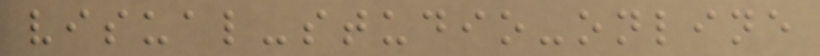visual-studio-online
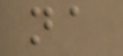na
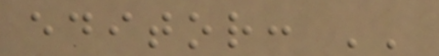editor: ''
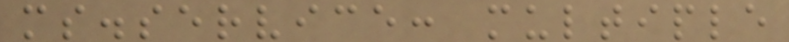ms.service: multiple
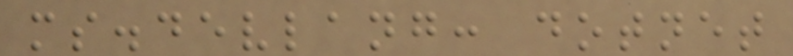ms.devlang: dotnet
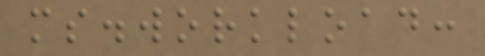ms.workload:
